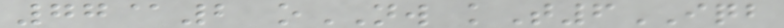77@2 oNW kT6IQB
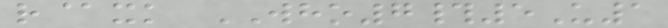r@xk WHO7#5U1
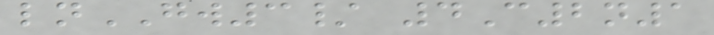lnGW3/ 4C2n1
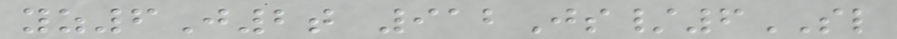yz6J2t 912Js/6SL
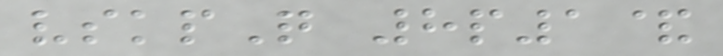vskpQ 8p1&
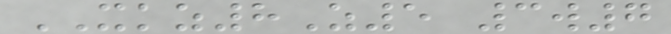XKZ8Z5 3w7
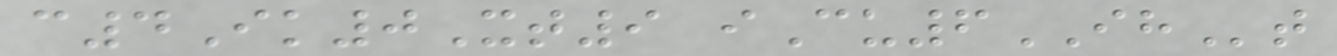c4Ik0Xt9 iCu6IHt
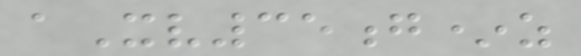aXv35g*z
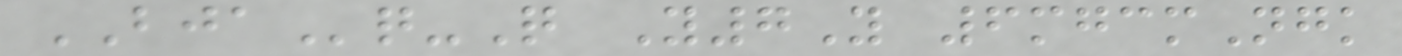BJAq-Q Y7Y 6mgcmNgk
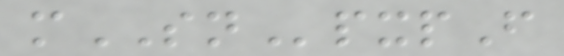mSNpxpF
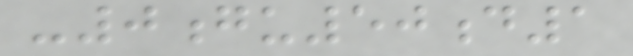-0gu50d1
